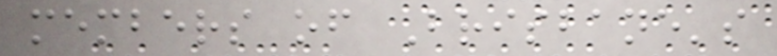members of Brisbane's
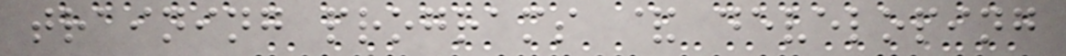training programs & developing
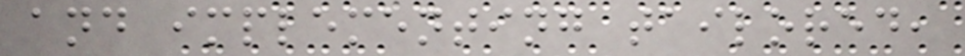and implementing tailored,
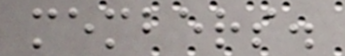members.
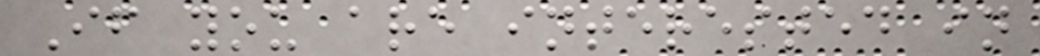If you are interested in
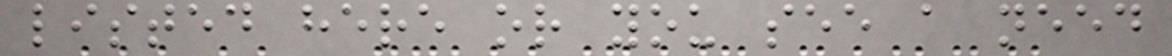listed here or you see a need
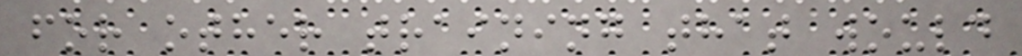for other training that would
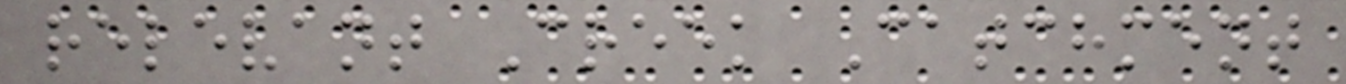relevant Creek Catchment
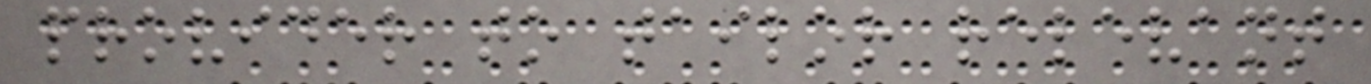provider to tailor relevant
